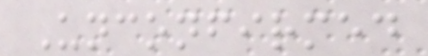Unconfirmed
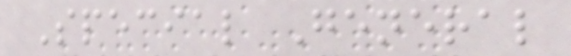Special General
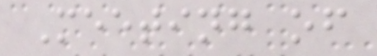Meeting of
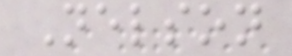Nelson
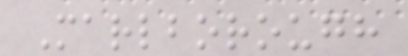Marlborough
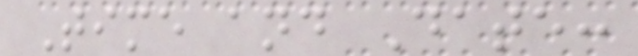Time and Date:
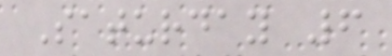Saturday 6
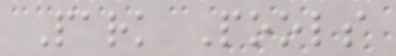Park Pools
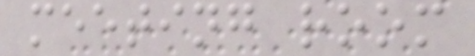meeting room
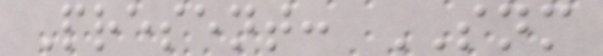Present: SNM
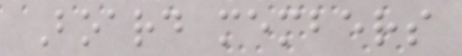Board members
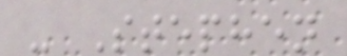- Stephen
